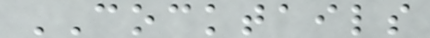COCKTAILS
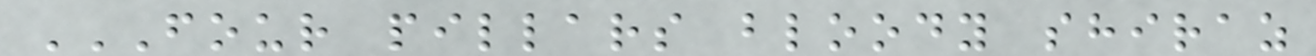FOUR PILLARS BLOODY SHIRAZ
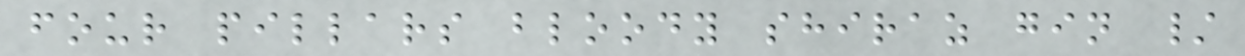four pillars bloody shiraz gin /
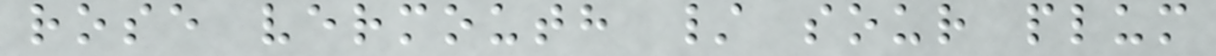rose vermouth / sour plum
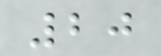20
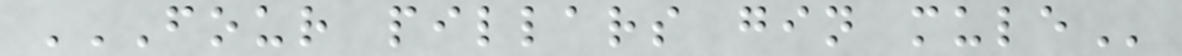FOUR PILLARS GIN MULE
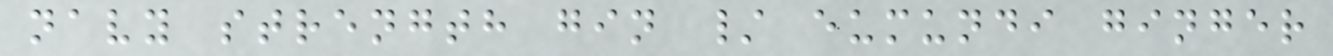navy strength gin / eumundi ginger
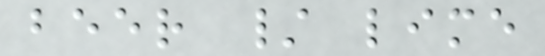beer / lime
